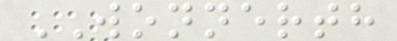WONNERTH
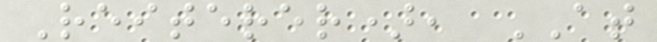Reiterer), AT
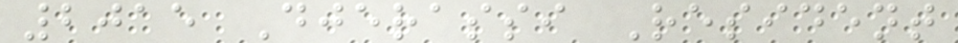2015 Djerassi Resident
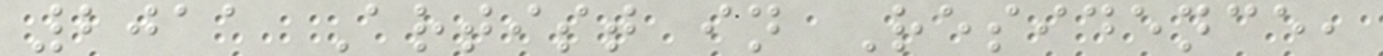2011 Artist in Residence,
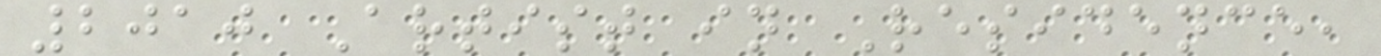2010 Artist in Residence,
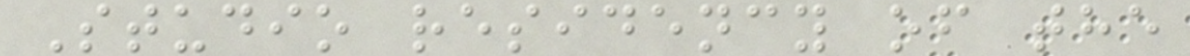Studio residency of the
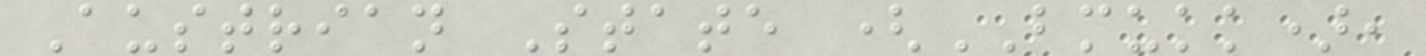Austrian State (BMUKK),
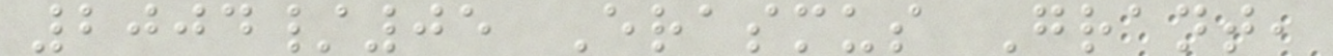2004/05 Erasmus Grant,
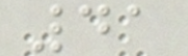41
